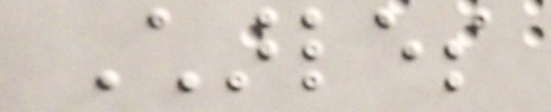Charles
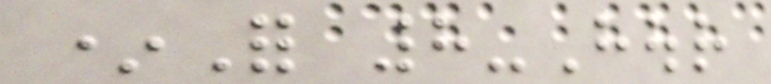*For 8-Hour
